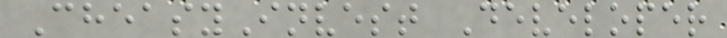CheasyInvest Developer
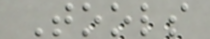Tools
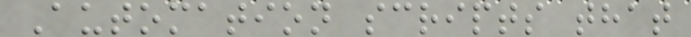Automation scripts that
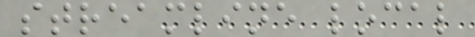streamline local
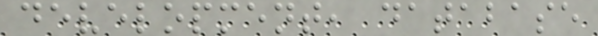development, database
